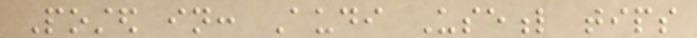Posted in: Audi Useful tips
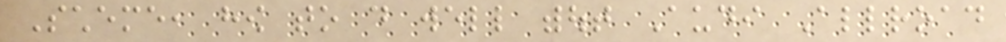Scheme, how to do well without Audi Allroad
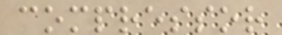compressor
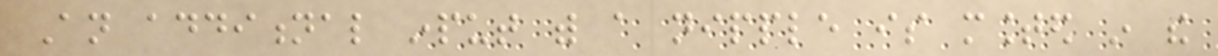An additional input with a nipple is mounted in the
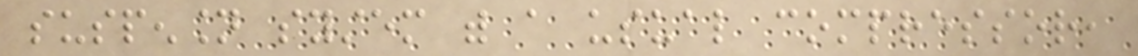suspension system with a usual compressor,
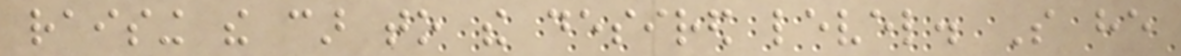raising the car to the desired level. So he
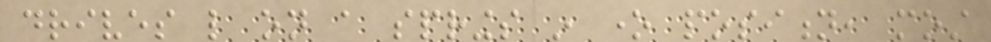drives like on a springs in one position, most
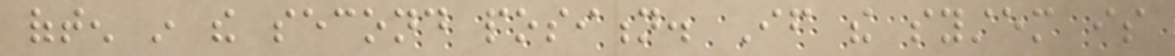often in the second position. If the system is
